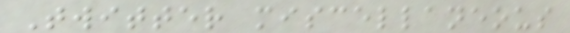Twitter miscellaneous
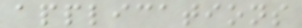applications
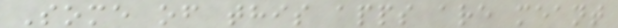Some of this apps are meant
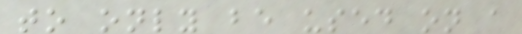to only be used on a
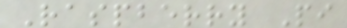Raspberry Pi
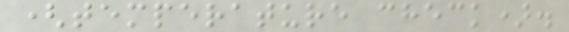(temperature check).
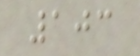103
